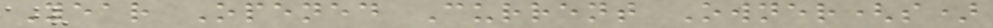Year Opened Current Owner(s)
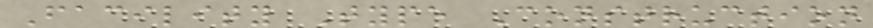Facility Type Construction
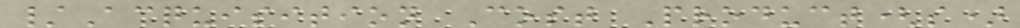/Acquisition Cost Product(s)
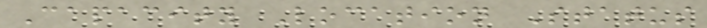Capacity Location Status
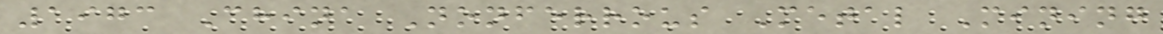1973 China Nonferrous Metal Mining
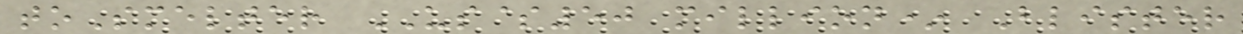toSmelter US$50 million* Blister
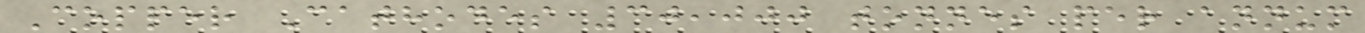Copper Cathodes 30,000 tonnes per annum
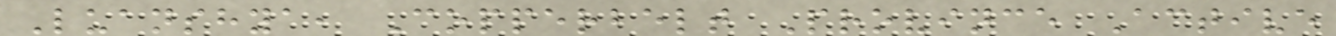Luanshya, Copperbelt Province Active
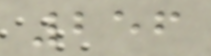256
